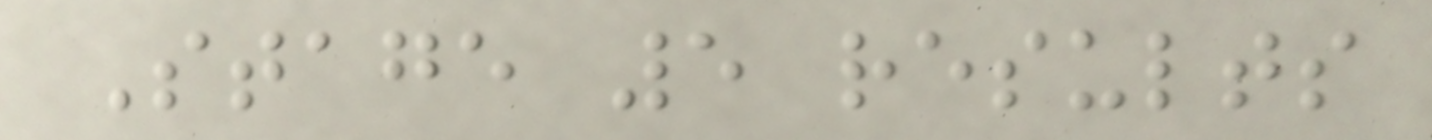Stage 5 results
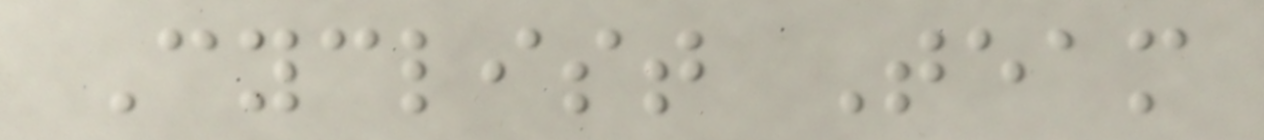Cyclist Team
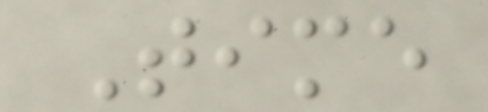Time
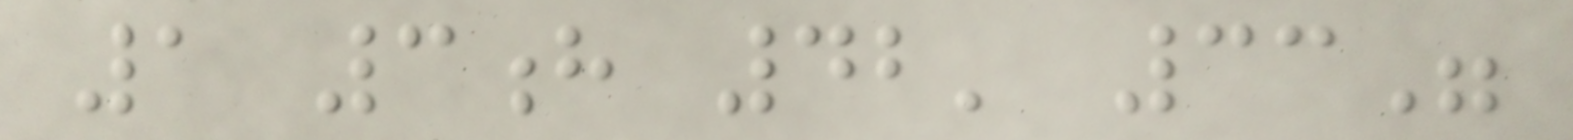1 3h 42' 33"
